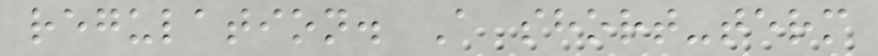regulation. A short-term
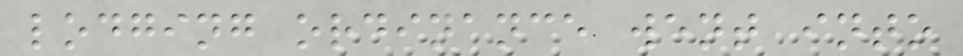lodging ordinance went into
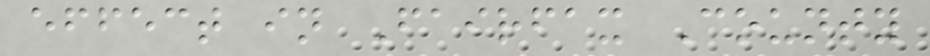effect in Fairfax County
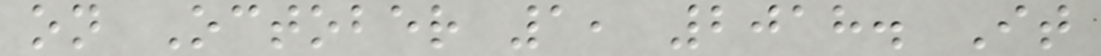on October 1, 2018. It
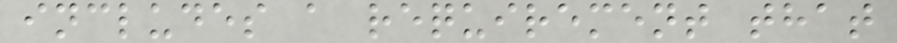includes a requirement that
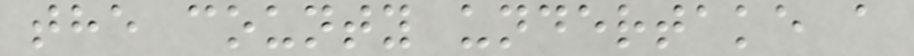the county undertake a
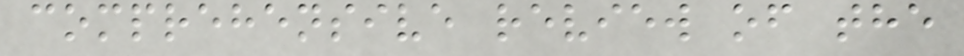comprehensive review of the
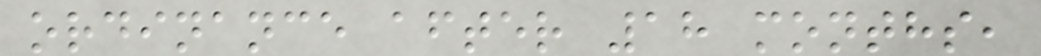ordinance after 18 months,
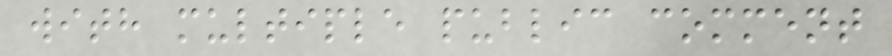with multiple public comment
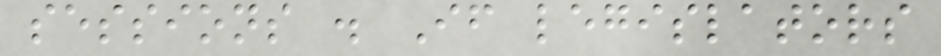sessions . If legislators
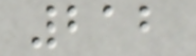212
